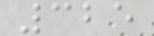325
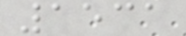1531
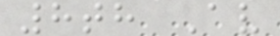8th Av
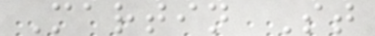Martin St
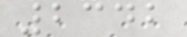2342
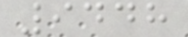9448
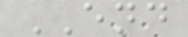END
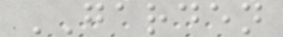GARDEN
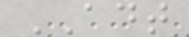ADT
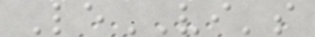LeVI's
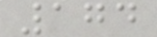174
